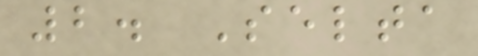2. Selta
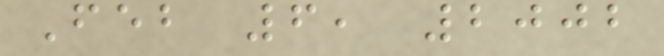Feb 6, 2002
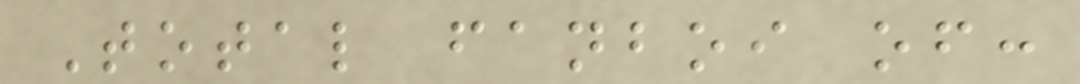Total fanboi of:
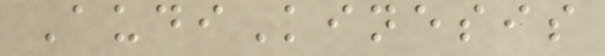AudiKinesis
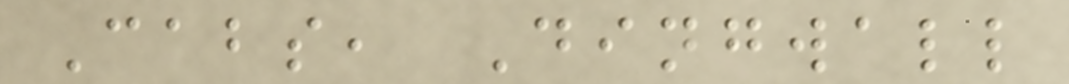Cabs, Dingwall
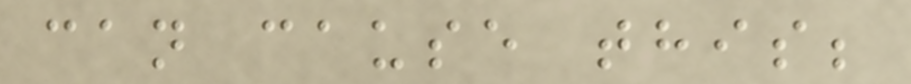can cause this;
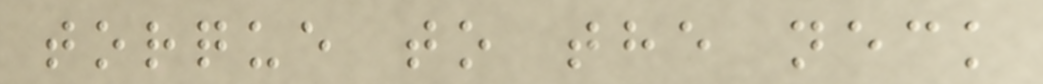torque to the neck
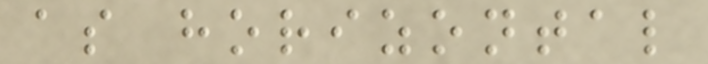as horizontal
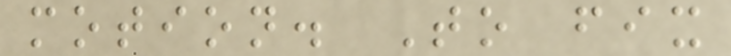motion. To fix
